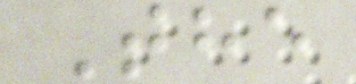The
